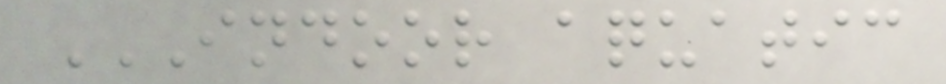INDOOR AQUATIC
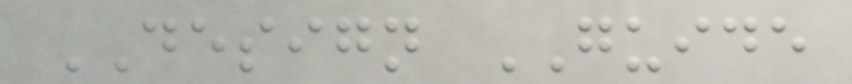DESIGN GUIDE
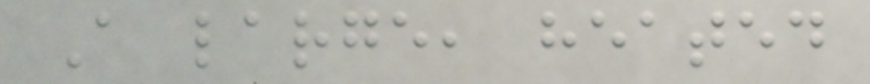A large, heated
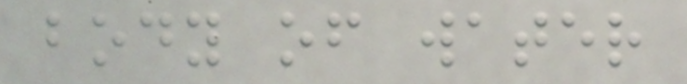body of water
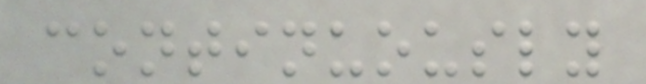continuously
